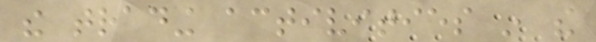the trading activities in the
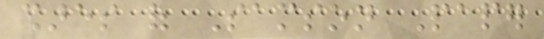shares of Samson Paper
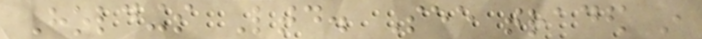Holdings Ltd. See traded in
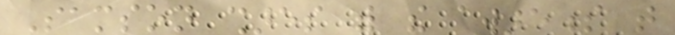Samson shares with the awareness that
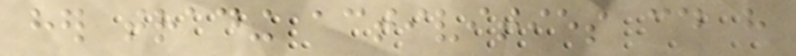her trading activities could have
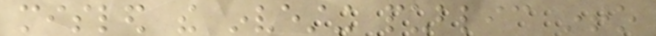misled the investing public into
